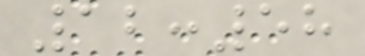12:58
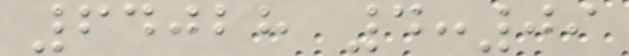64028 4:09
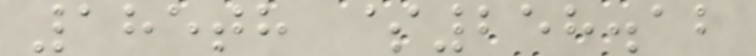185th $258.12
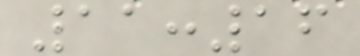11:16
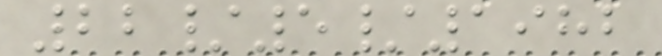22/5/1982
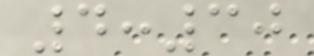4:30
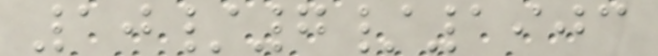10/7/1903
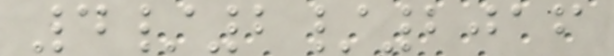4/2/2016
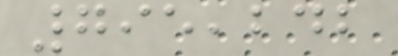795,242
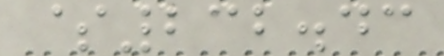$232.43
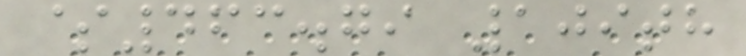$463.79 109th
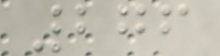276
